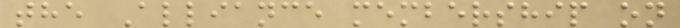the Alliance membership on
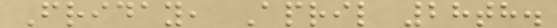Friday, April 28th.
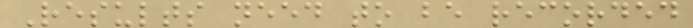Results need to be recorded
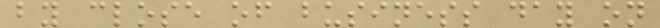by close of business day on
